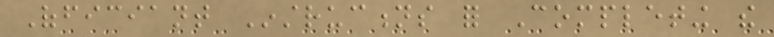Officiant Instructions for Completing the
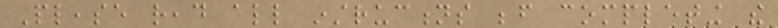Please read all instructions before completing the
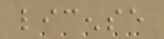license
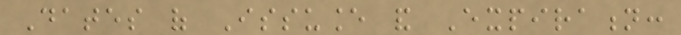Dates of Issuance and Expiration:
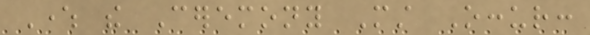Where the Ceremony Must Occur:
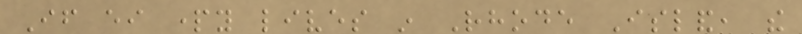If either party lives in Rhode Island, the
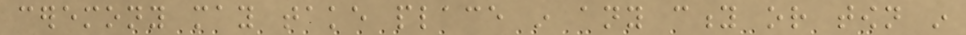ceremony may take place in any city or town in
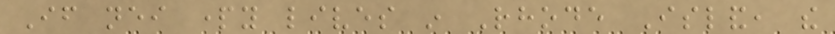If neither party lives in Rhode Island, the
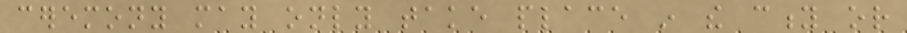ceremony may only take place in the city or
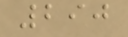290
